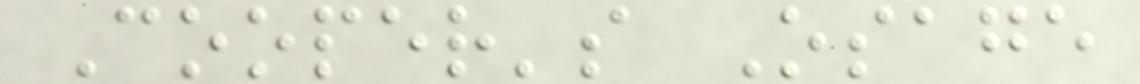Cooper's Osage
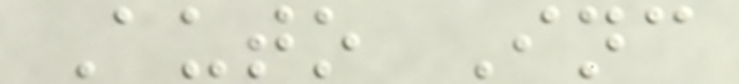Auto Inc
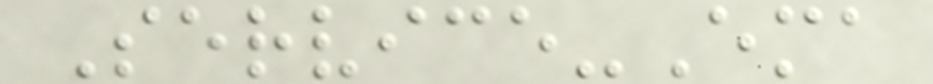Service-Ema
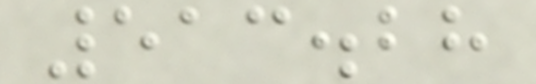513.28
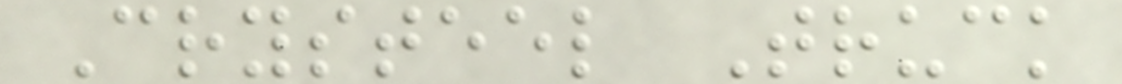Crysteel Truck
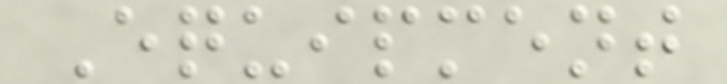Equipment
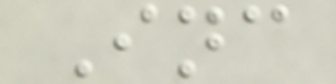Inc
